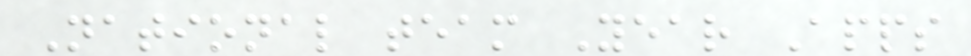National team Year Apps
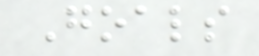Goals
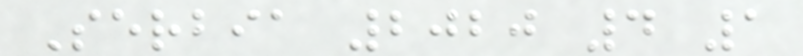Serbia 2020 4 1
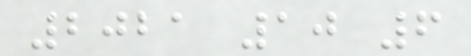2021 10 6
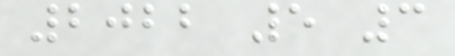2022 5 3
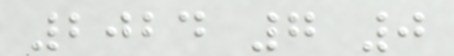2024 7 0
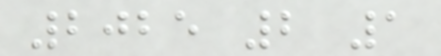2025 2 1
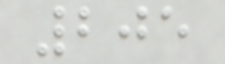205
